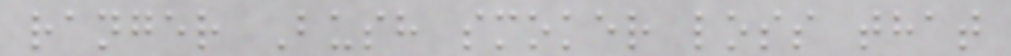ranger Bush smoker loss that
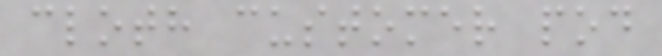cloth customer pod
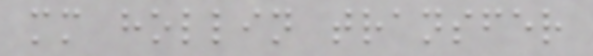mm hollin transfer
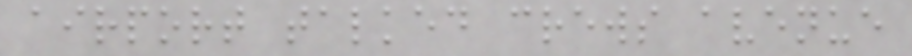airport talked crews avenue
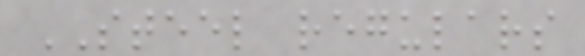STEEL regulars
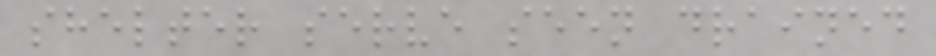shelter serve seen drained
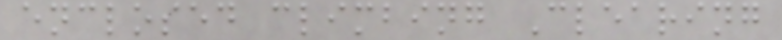enclosed climbing Clearing
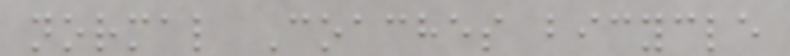normal Coaches bicycle
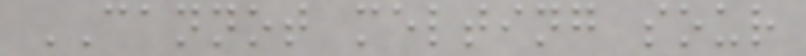CANNOT melting sour
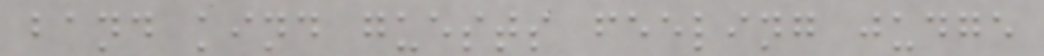band kind guests feeling judge
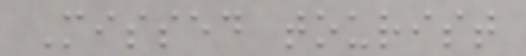Missed tourist
